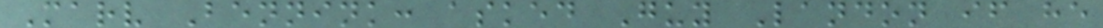Marv Bennink: asked Guy Landon if he
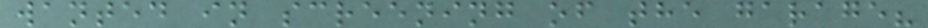wanted in screening of the garage?
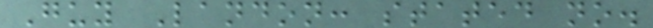Guy Landon: stated no.
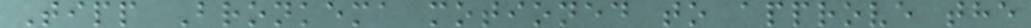Tipp Bronkema motioned to approve the
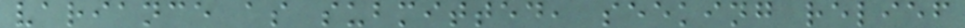variance as submitted, seeking relief
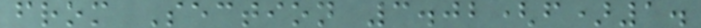from Section 3.02(f)1.
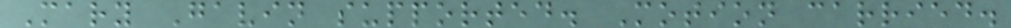Mary Gavin supported. Motion carried.
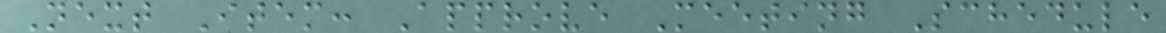Next Item: Approve Meeting Schedule
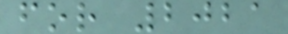for 2021
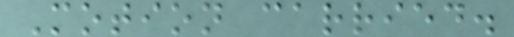Motion carried.
